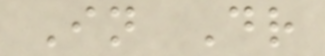In Dr
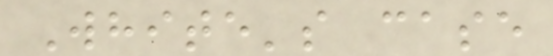White's case
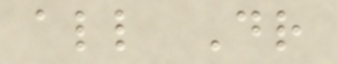all Dr
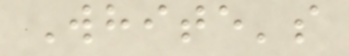White's
